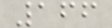166
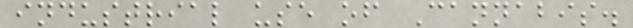industrial use of Cannabis.
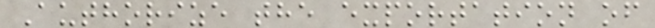Authorize the exportation of
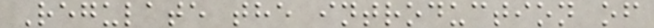Regulate the introduction of
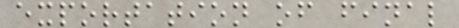exportation of final
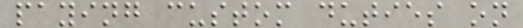paying custom duties on
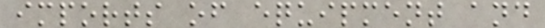imports of equipment and
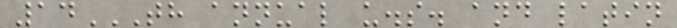14TH ANNUAL U.S. AND LATIN
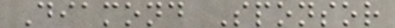Diamond Sponsor
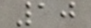10
